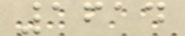1614
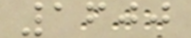1600
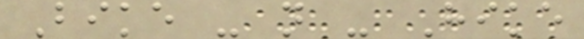Bike - n - Hike
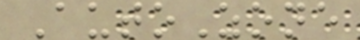AutoZone
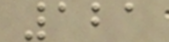121
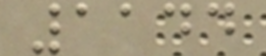1144
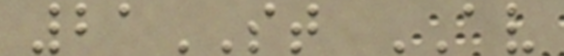21ST AV
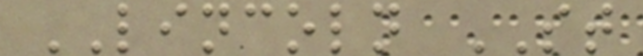LINCOLN ST
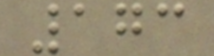173
